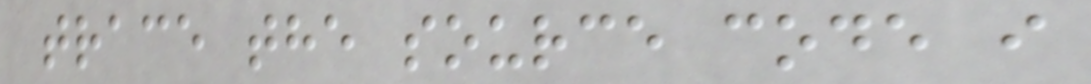trace the source code i
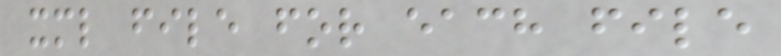xml file for each file
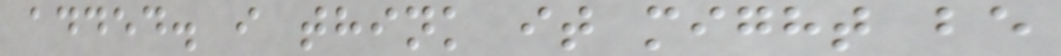added. i think it might be
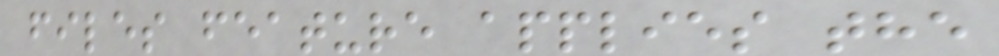files feature applies the
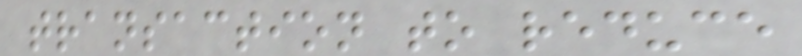transaction to reduce
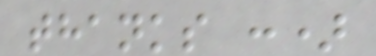thanks :)
